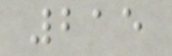215
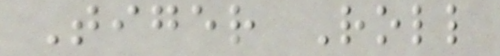Tiger Roll
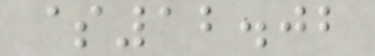$12.02
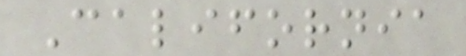California
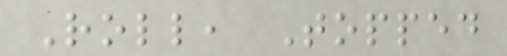Roll, Topped
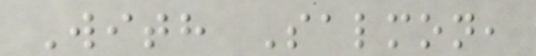With Salmon,
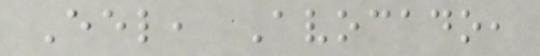Eel, Avocado,
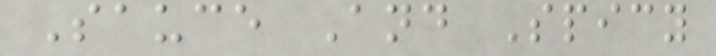Sauce And Spicy
